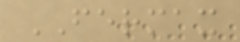FERMAX
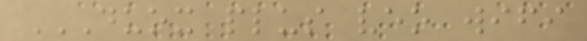DUOX PLUS VEO WIFI
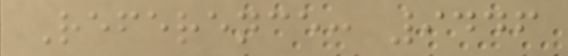Reference: 9446
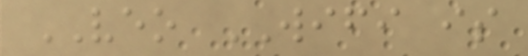VEO WIFI is
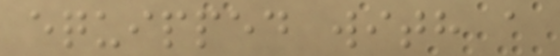equipped with a
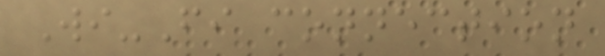Wi-Fi connection
